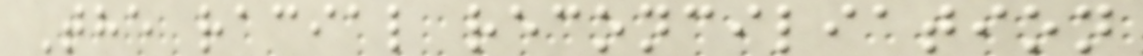The racial reconciliation
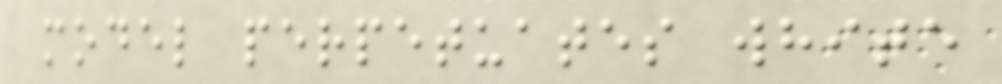model perpetuates white
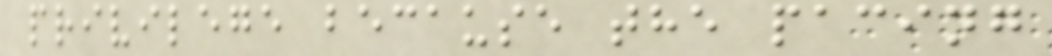privilege because the pacing
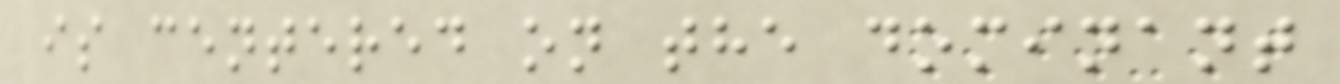is centered on the dominant
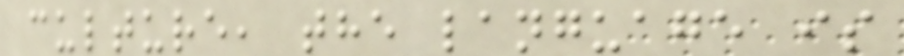culture, the language is
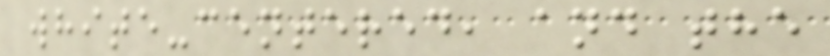white-centered, and the
